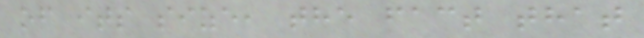of its size, the fact that
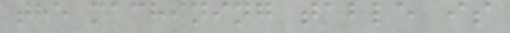the machining table is
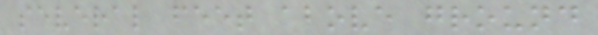several feet above ground
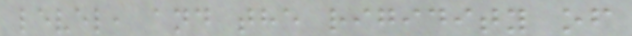level, and the rigidity of
